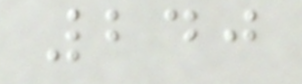240
